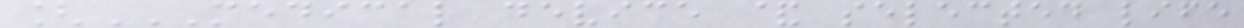[MEDICAL DEVICE & SELECTED LIFE
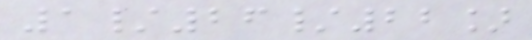1/26/22]
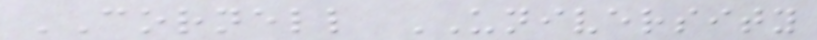CORNELL UNIVERSITY
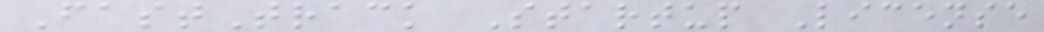FastTrack Startup License
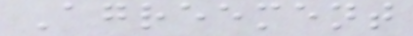Agreement
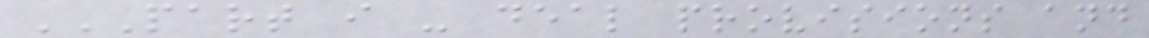PART I - DEAL PROVISIONS AND
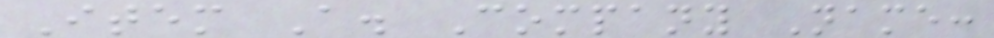Item A. Company Name:
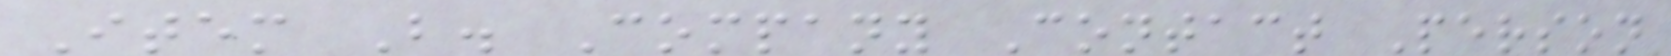Item B. Company Contact Person
